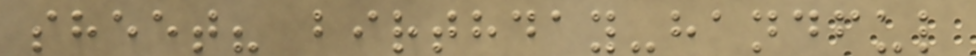sheet? birthday-handful
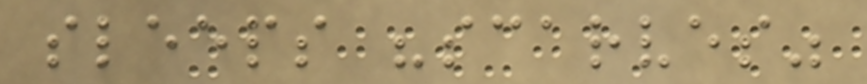sleeps "scarves"
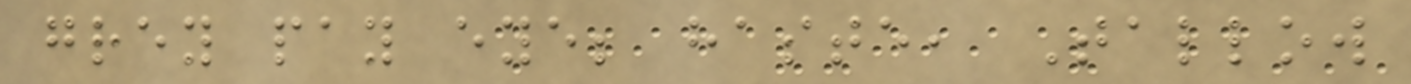grey pay eye; haste, Tallow
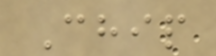Chip
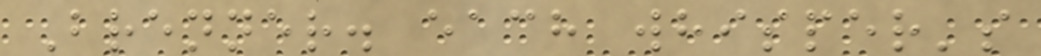Brenner. each whisper's
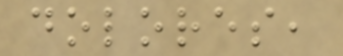dolores,
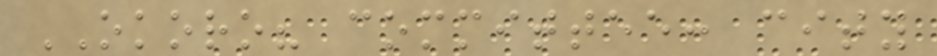OKORO? committee: city
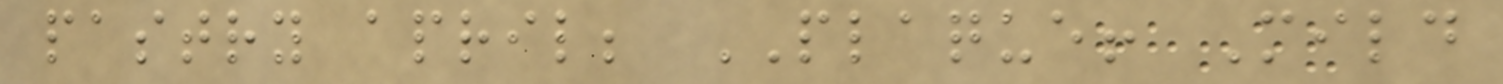pastry april; PLAQUE! Mild
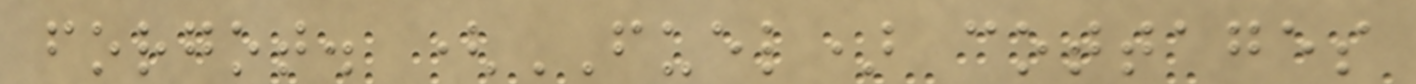forgot. (FUEL) cottages
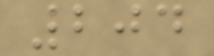204
